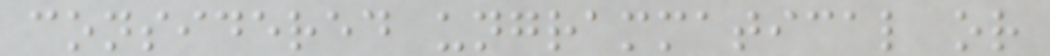considered ungrammatical or
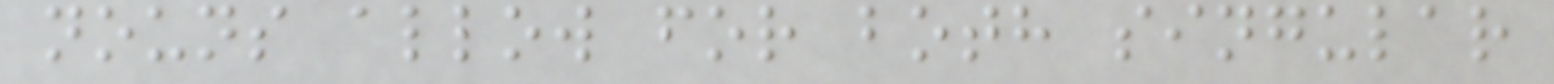nouns allow for both singular
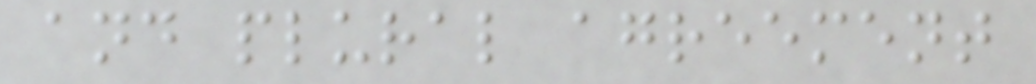and plural agreement
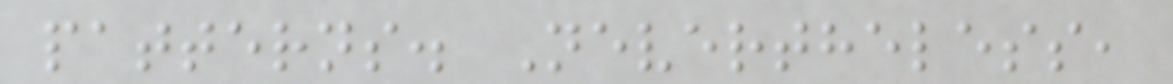patterns. Nevertheless,
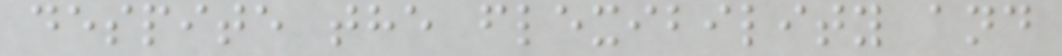despite the flexibility and
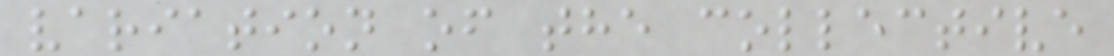variation of the collective
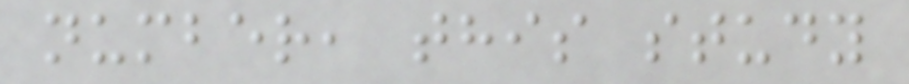number, this study
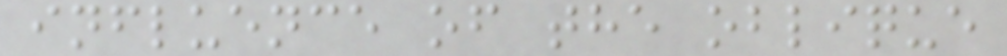influence of the oblique
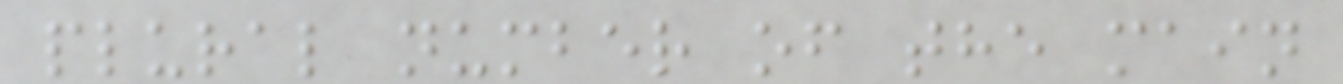plural number of the main
